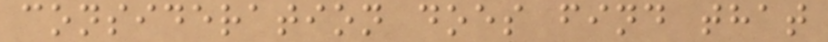consideration does find that
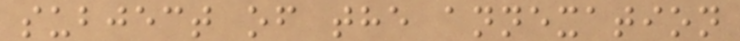subject of the annexation
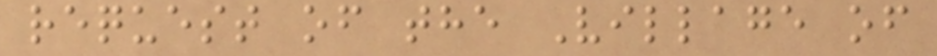request of the Village of
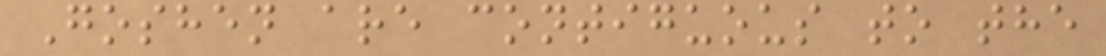Goshen are contiguous to the
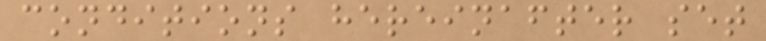conditions hereinafter set
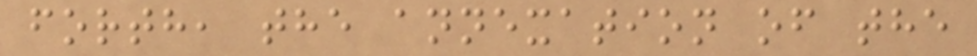forth, the annexation of the
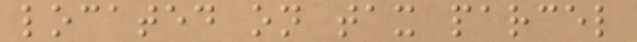located on tax parcel
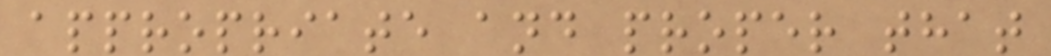appropriate and proper that
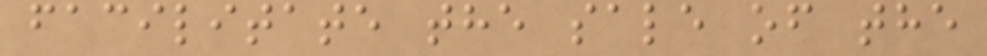facilitate the sale of the
